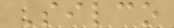Silco
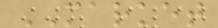MARKET
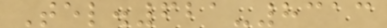Tel.621-8313
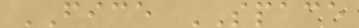FICE SPACE
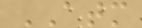ATM
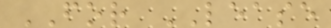FOR LEASE
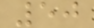50
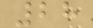28
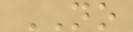NO
